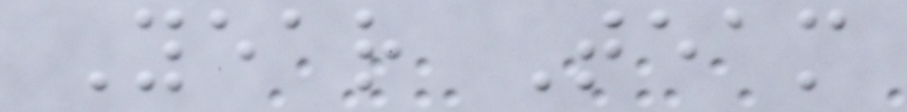Year Team
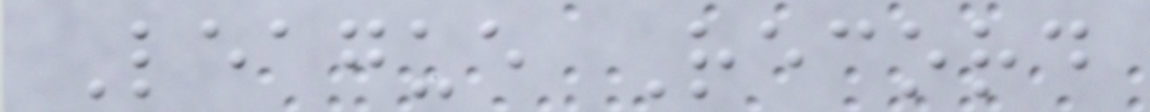League Record
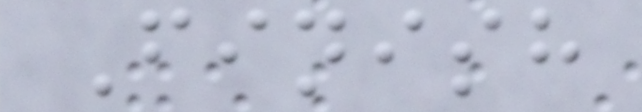Finish
